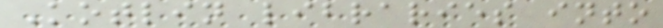Kotlin libraries into
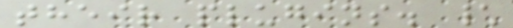their plugins. \
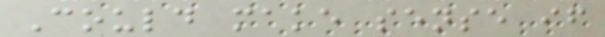Could make sense if
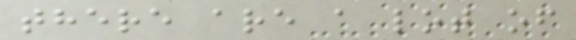there are a lot of
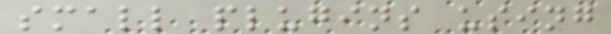small plugins using
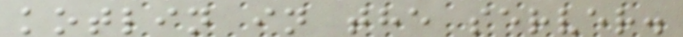kotlin in the server.
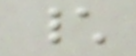\
